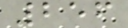256
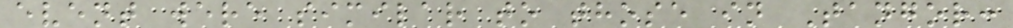event were similar to those in Tangor:
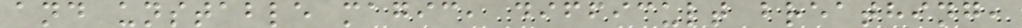and unstable magic, difficult breathing,
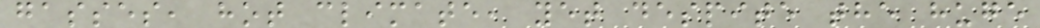gasses, hot climate, yet despite the huge
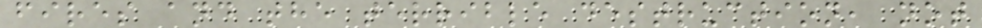fires and the terrible destruction, not
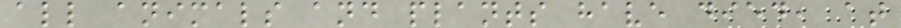all animals and plants have died, at
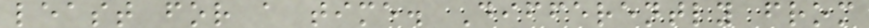least for a time. Differently from
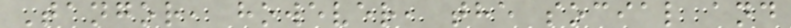Tangor, however, the social and
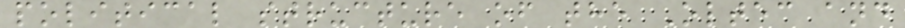political structure of the Oltec and
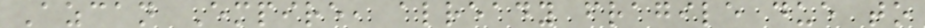Azcan Empire, already fragile due to
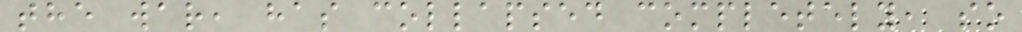the war, has collapsed completely, so
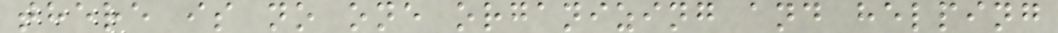there is no one organizing and helping
